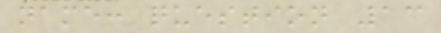name: question 13
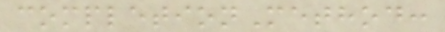completionMethod:
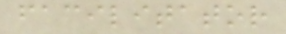facilitator
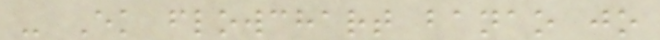- Ek flowchart banao jo
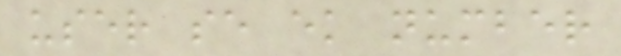user se ek number
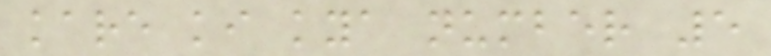kare ki kya number 5
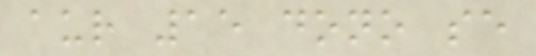aur 15 dono se
